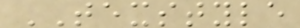TEXSTYLE
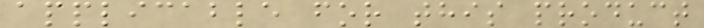applicable for this product
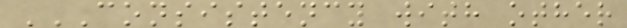CONSISTENCY WITH OTHER
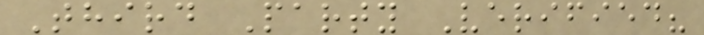Third Party Verified?
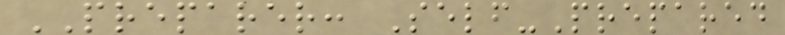PREPARER: Self-Prepared
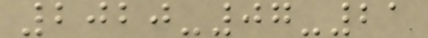2020-07-21
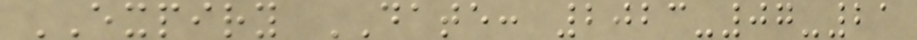EXPIRY DATE: 2023-07-21
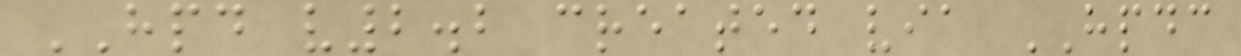HPD v2.2 created via HPDC
